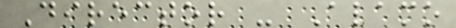Director - Alamo
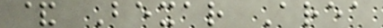& Bexar Area
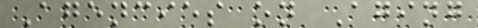Agencies on Aging
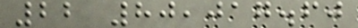22 80,017.60
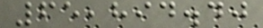65,894.40
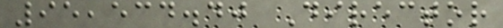95,534.40 Director
